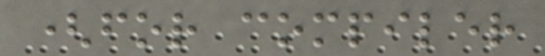(for compiler
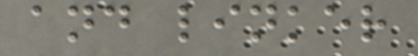and linker
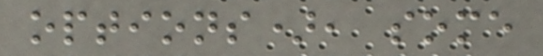options), some
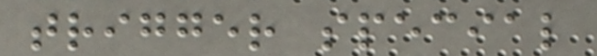trigger special
